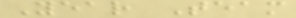Year Team
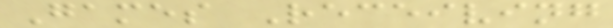Games Receiving
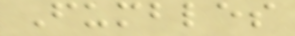Fumbles
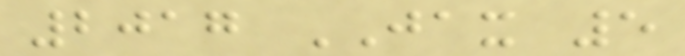2017 JAX 5
